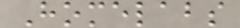Homelabs
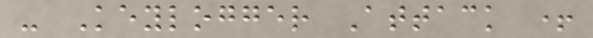- Keylogger Attack +
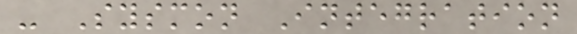- Sysmon Integration
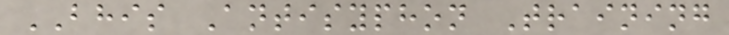BHIS Antisyphon Training
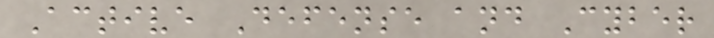Active Defense and Cyber
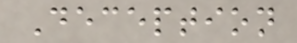Deception
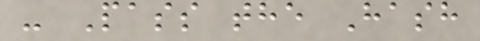- Pass the Hash
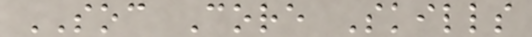SOC Core Skills
